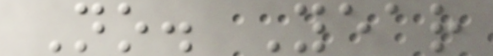No. Year
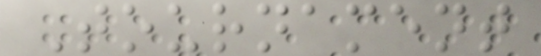Tournament
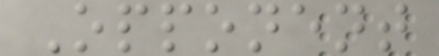Opponent
